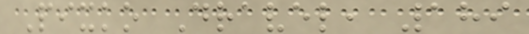Pixko Dravel, 189
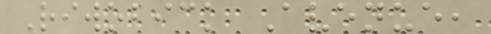Riwobick Avenue,
